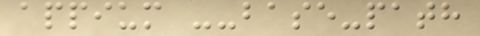appium --base-path
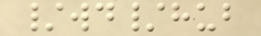/wd/hub
